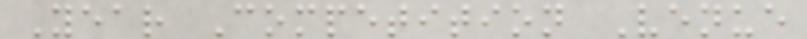Year Competition Venue
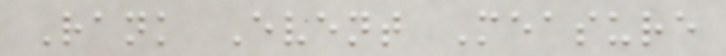Rank Event Measure
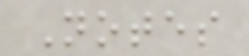Notes
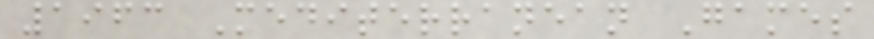1963 Mediterranean Games
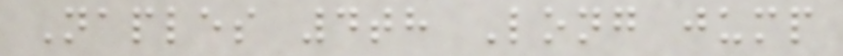Naples 4th Long jump
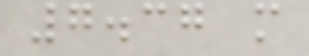7.37 m
